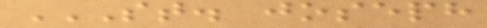ST. JOSEPH
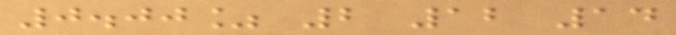0.00% 2 12 14
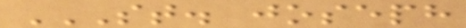ST. JOSEPH
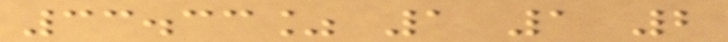33.33% 1 1 2
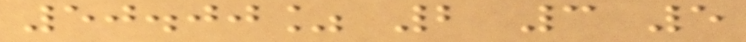50.00% 2 3 5
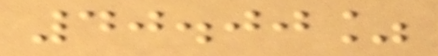40.00%
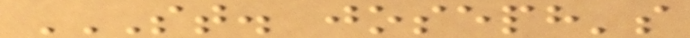ST. JOSEPH'S
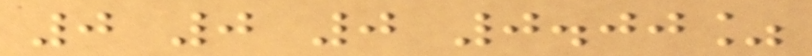0 0 0 0.00%
